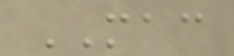MAC
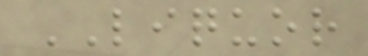LIQUOR
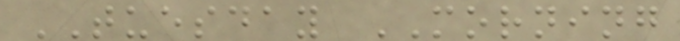TUESDAY MORNING
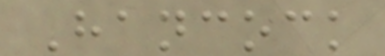Hancock
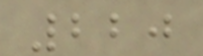220
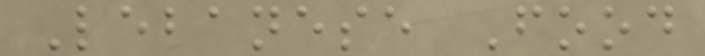Lebanese Food
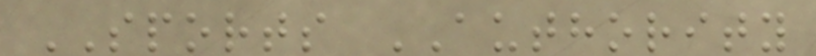SPORTS AUTHORITY
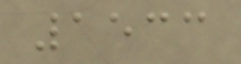1533
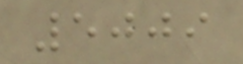5009
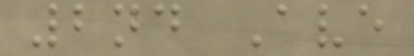2nd Ave
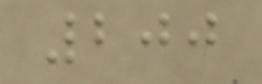200
